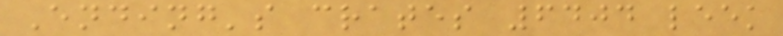Ending's crates 6404 leek
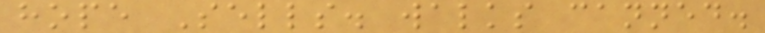hope Sells. walks canned.
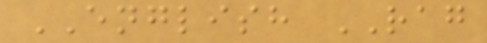ENGLISH RAG
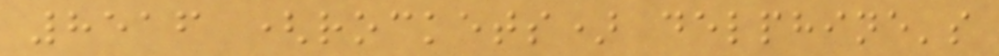8516 (rockets) delphine's
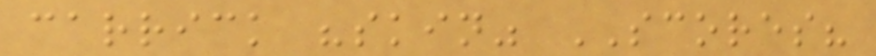carrick "skin" SCORES?
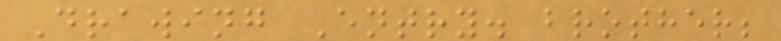Drawing Entry. brother;
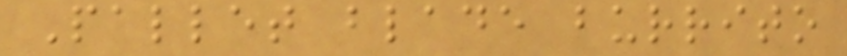Pallet blade burrito
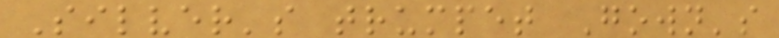Silver's trumpet Gown's
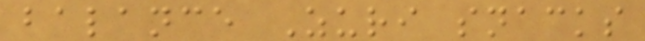balance Zuri snacks
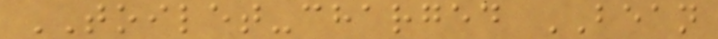TOILET-charged BEAN
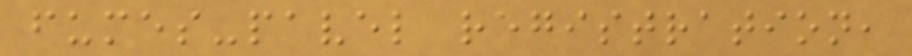fumes-pavel registration,
